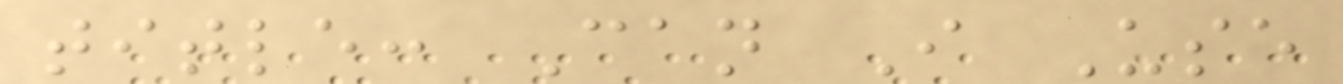title: Can I Use
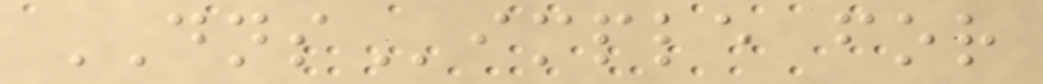DNSimple for
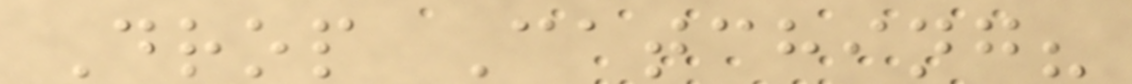Drop Catching?
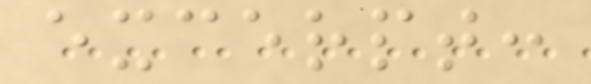excerpt:
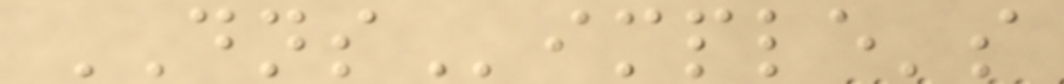DNSimple's
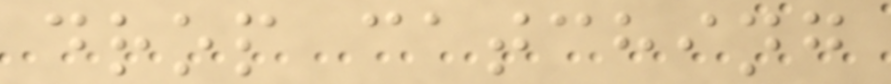drop catching
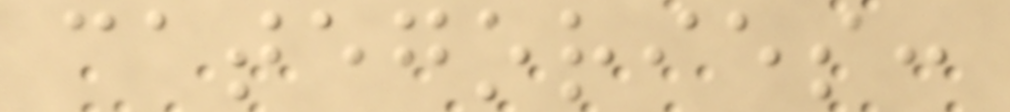categories:
